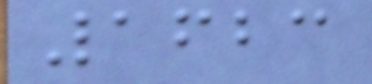1623
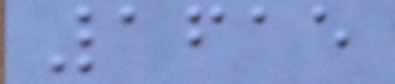1615
